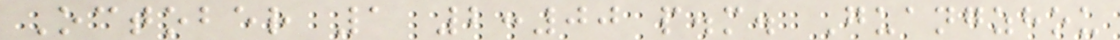October 1 2:00 p.m. Guangzhou
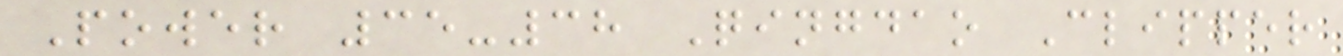Power 35-38 Qingdao Clipper
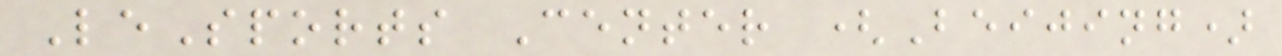LeSports Center (Beijing)
